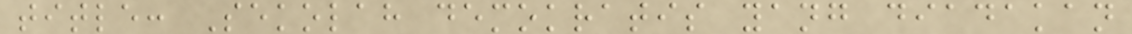title: Sekolah demokratis yang diadakan
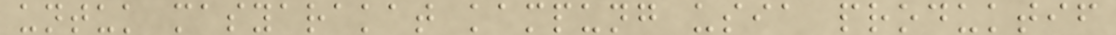untuk masyarakat kampung usia produktif
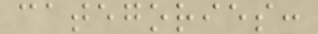categories:
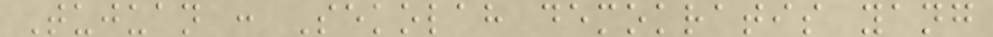Tujuan : Sekolah demokratis yang
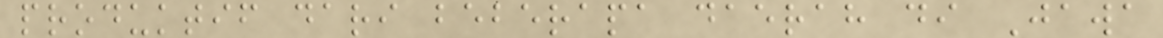produktif dari beberapa daerah di Jawa
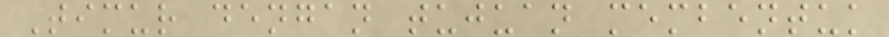Timur dengan tujuan membentuk
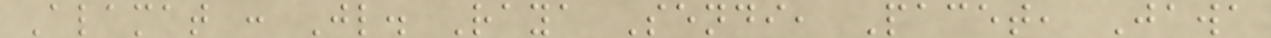Alamat : Jl. Raya Sendi, Pacet, Jawa
